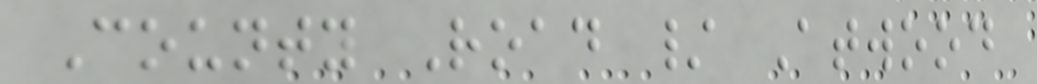County Road / Atwood
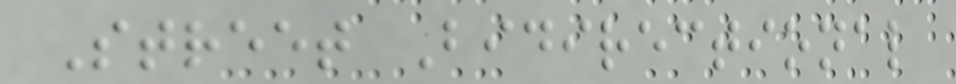Street Bidirectional
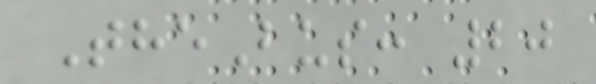TheBus: 20
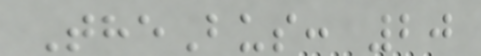TheBus: 20
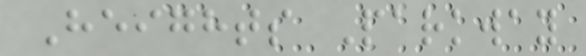Heights Parkway
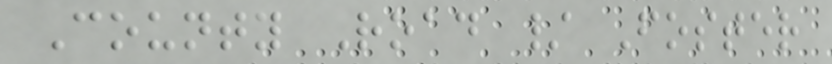County Road / Foster
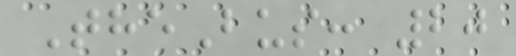TheBus: 20
